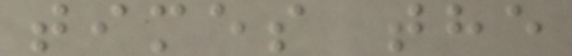times the
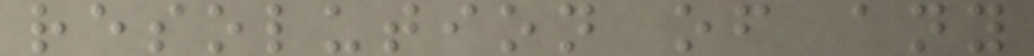resolution of any
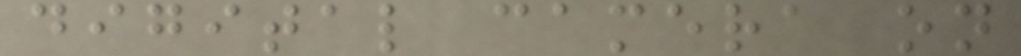digital camera on
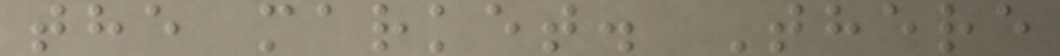the market. There
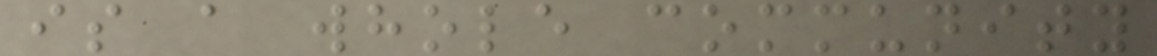is a whole community
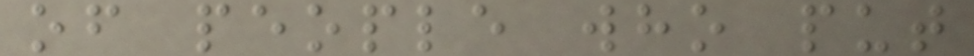of people who put
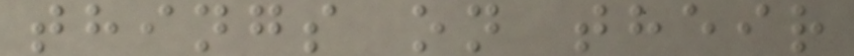things on their
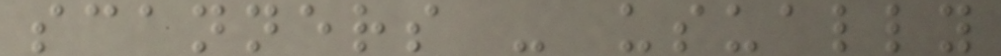scanners - usually
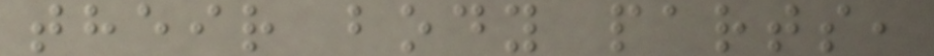their body parts,
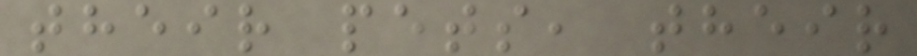their pets, their
